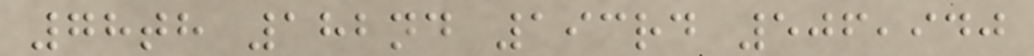78th 182nd 193rd 506,940
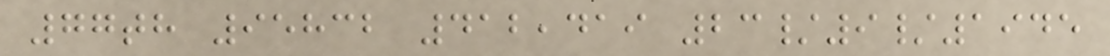77th 95832 412,419 23/9/1945
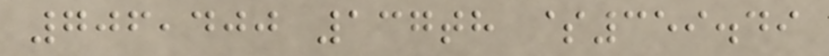706,400 137th $359.49
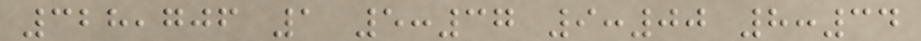328,706 1 5:37 9:00 8:34
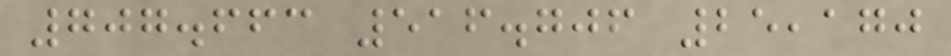707.663 516.706 25,170
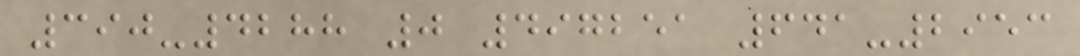390-4288 0 497251 641-2953
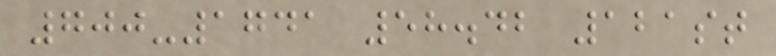700-1741 58.42 121st
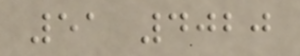51 4020
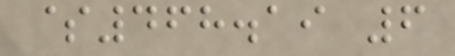$468.19 6
